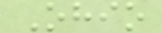Ohio
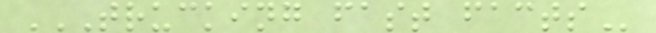TRUCKING FAST FACTS
